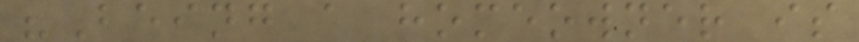"Being a homeowner is
